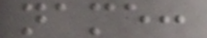name:
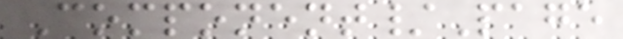Component/Page
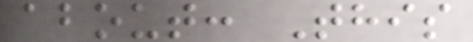about: This
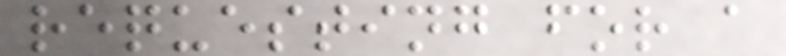requesting for a
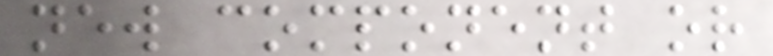new component or
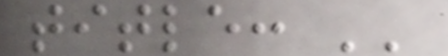title: ''
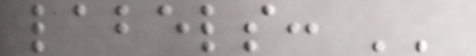labels: ''
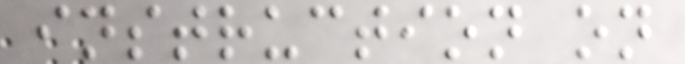instruction on
